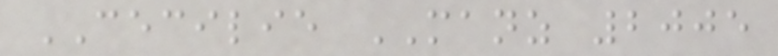CECILIE MANZ 2005
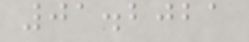01.2021
